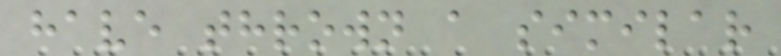have thrown a similar
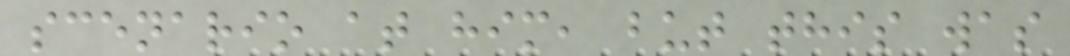scenario at him, but this was
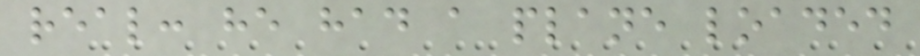real: he had a plane loaded
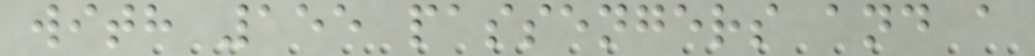with 155 passengers and a
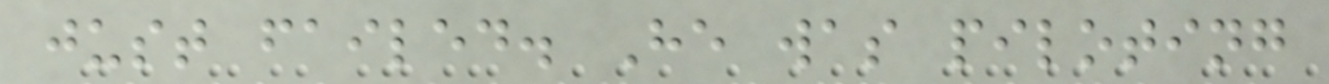just failed. He was piloting
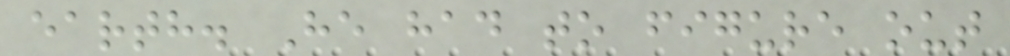earth. He had to figure out
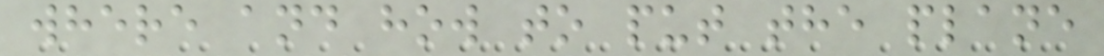where and how to put the plane
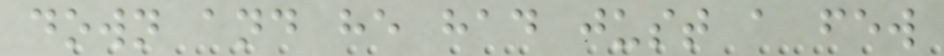down and he had just a few
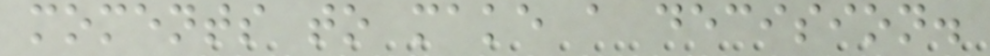moments to make a decision.
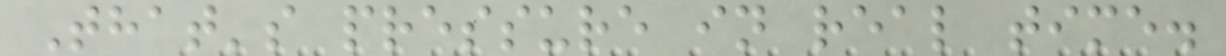That's pressure in real time.
